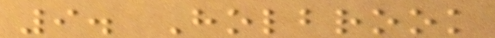9. Holbrook
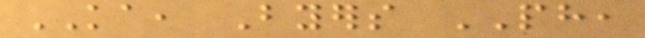KA, Byers PH,
